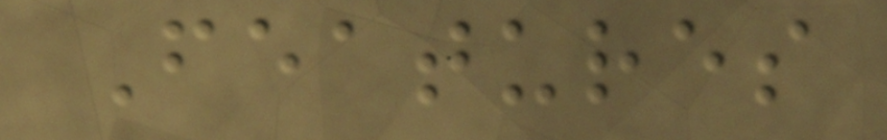Features
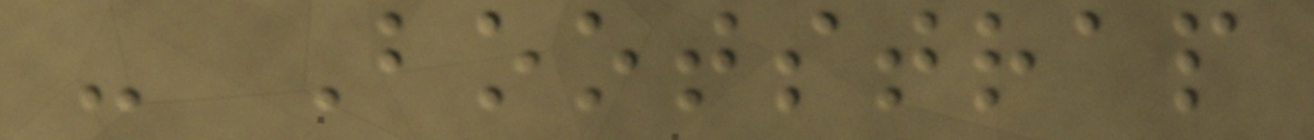- Bootstrap
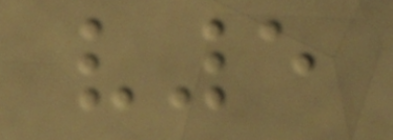v5
